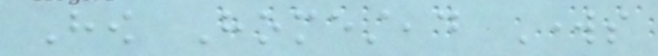How Homestead Works
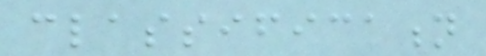classification
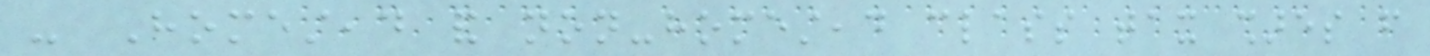- Homestead and non-homestead class tax shares from
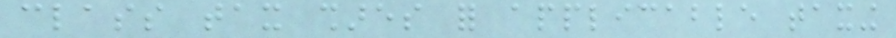class tax shares for applicable taxing
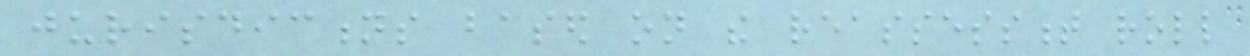jurisdictions based on the reassessment roll
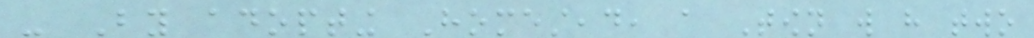- By adopting Homestead, a Town will have two
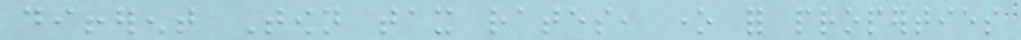different Town tax rates, one for properties
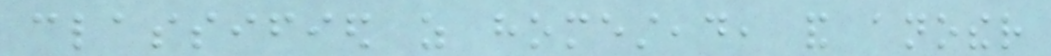classified as homestead, and another
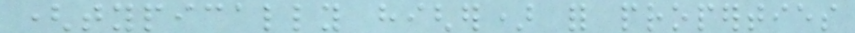(typically higher) for properties
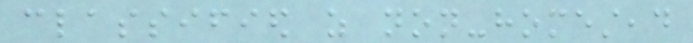classified as non-homestead
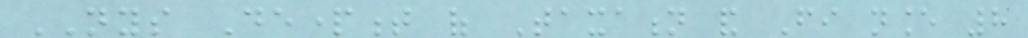NYS Department of Taxation and Fi nance 8
